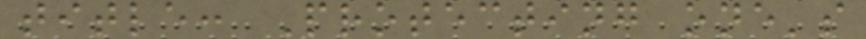title: Protecting one's
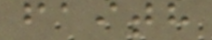faith
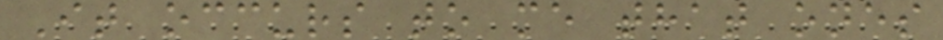It occurs to me that ones
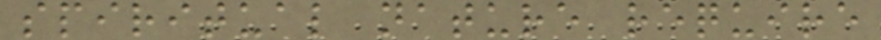spiritual nature require
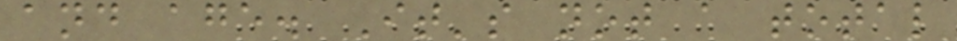and age. It's not a total
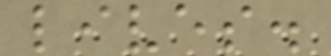lives.
